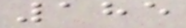185
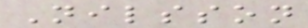Nilsson
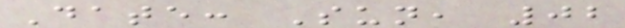Date: Sun, 02
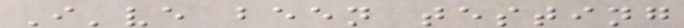I've been testing
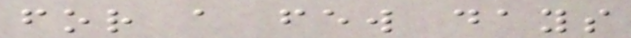for a few days
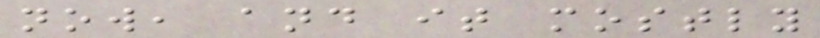now, and it mostly
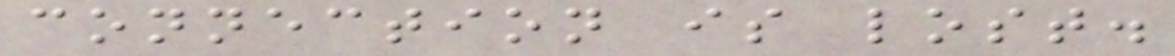connection is lost.
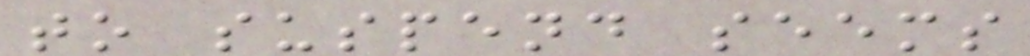to suspend seems
